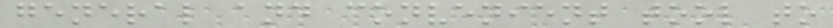general and convenient tool to
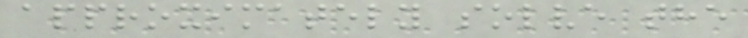approximately solve the
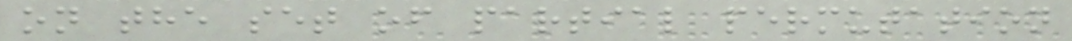on the set of partial permutation
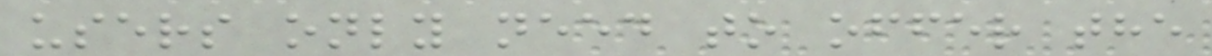users only need to offer the
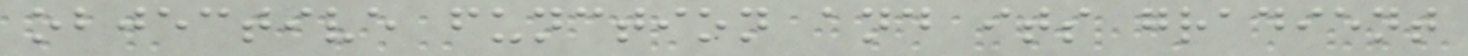objective function and its gradient
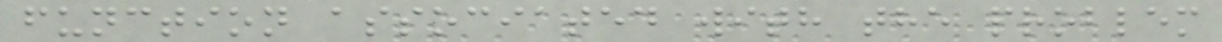function associated with the problem
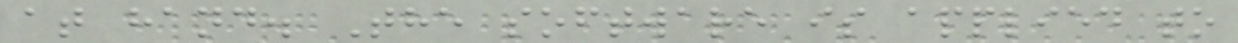at hand. The software is applied to
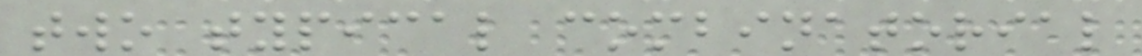two typical combinatorial
